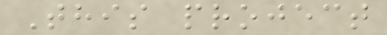This project
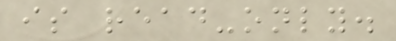is read-only.
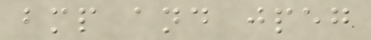bmp and jpeg
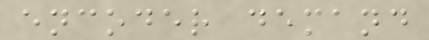encoder demand
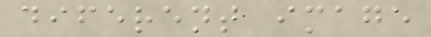diferent image
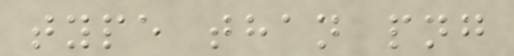type than png
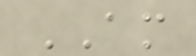AM
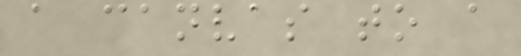a canvas to a
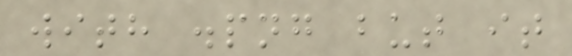with .png but it
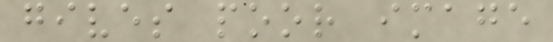gives poor image
